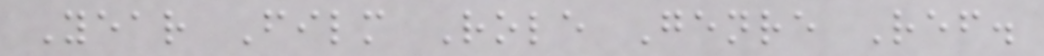Year Film Role Genre Ref.
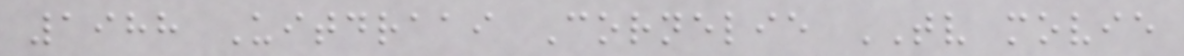1988 Uitdraai Cornelie TV movie
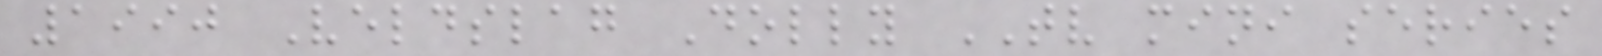1990 Veldslag Dolly TV mini series
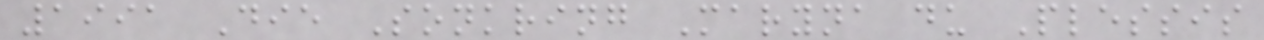1991 Die Sonkring Maryna du Plessis
